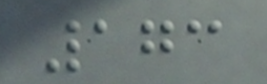173
